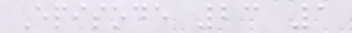Episode 23 1
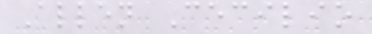Allen Cecilio
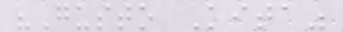"Gusto Kita"
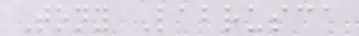Tony Labrusca
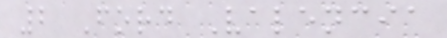2 Ford Valencia
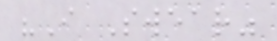"I Swear"
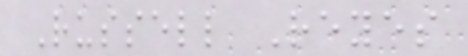Russell Reyes
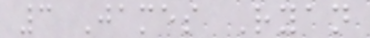3 James Ryan
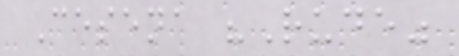Cesena "Rude"
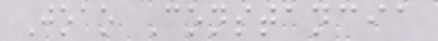Joao Constancia
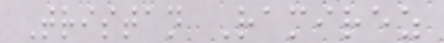Tristan Ramirez
